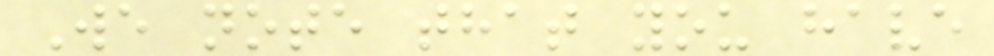We note that you have
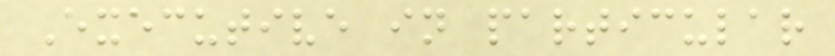Executive in particular
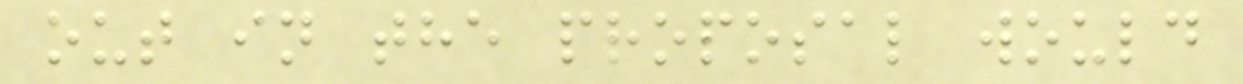out in the proposal would
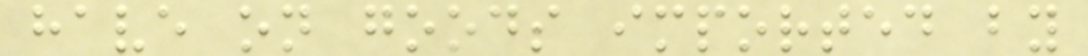have on goods imported by
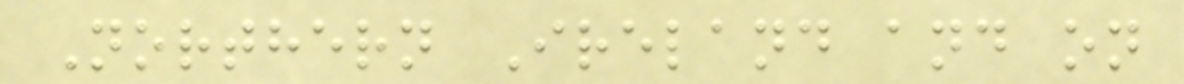Northern Ireland and on
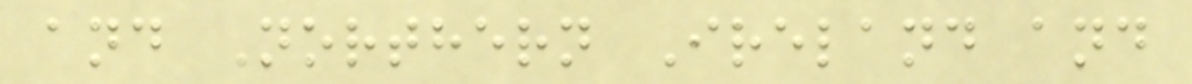and Northern Ireland and
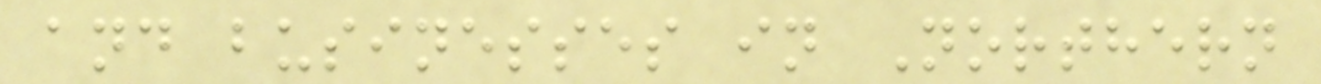and businesses in Northern
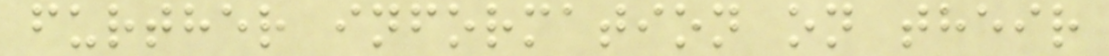further information on their
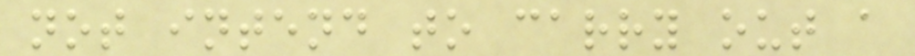not intend to carry out a
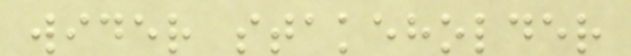wider stakeholder
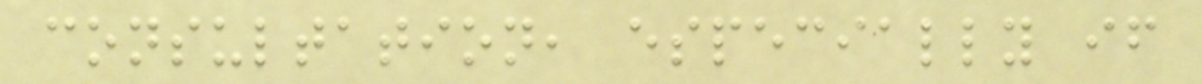consultation, especially if
